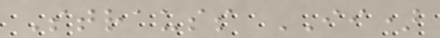Strauss II)
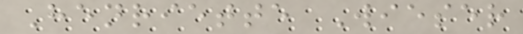Henriette Wieser
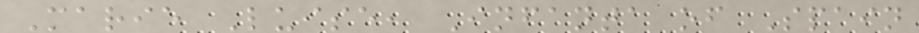Marie Luise, Infanta of Spain
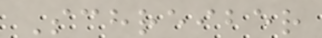Schreiber
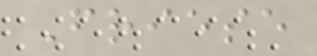Friese
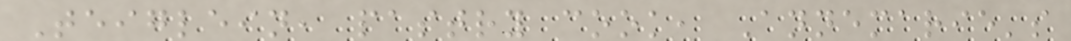Teiglein, pastry cook, Annemarie's
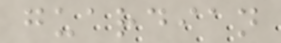guardian
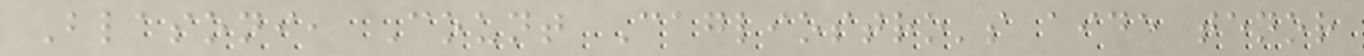Blasoni, Count Cagliostro's aide tenor
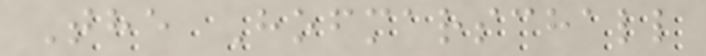The Hofmarschall
